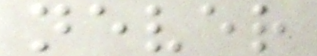never
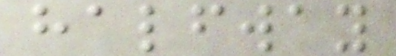halfway
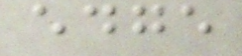edge
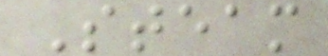Steam
